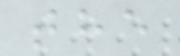the
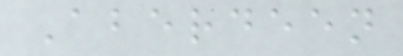Aberdeen
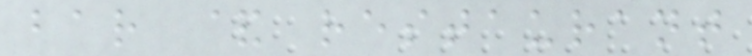bar & restaurant
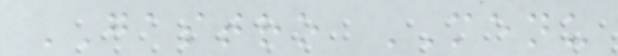GASTRO MENU
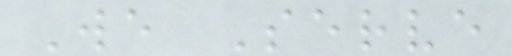We Serve
